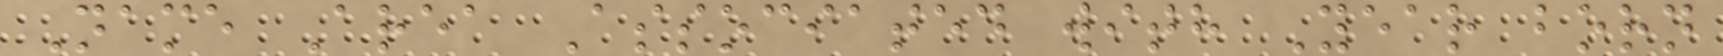Name Area Associated with Year born
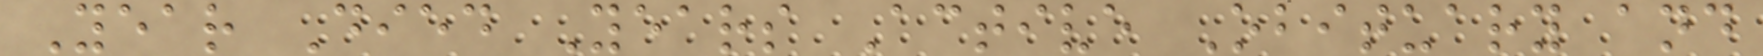Year Died Years Active Obituary and
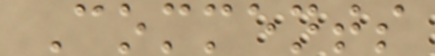Comments
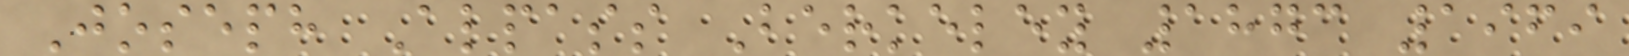Joseph Alpass Berkeley 1873 1969
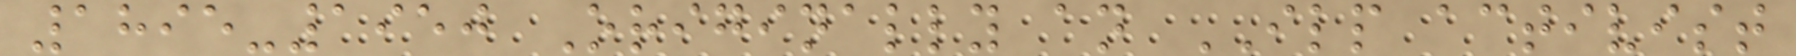1895-1950 Originally an ILP activist
